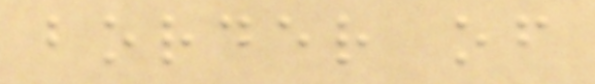border of
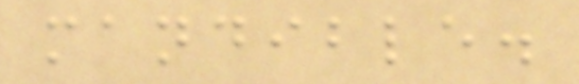mandible.
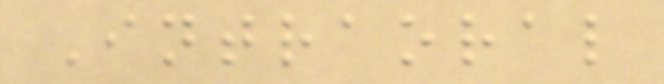Intraoral
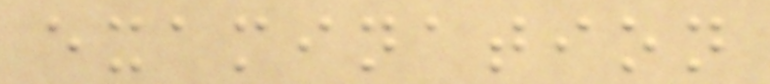examination
